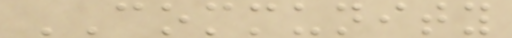COMMUNITY
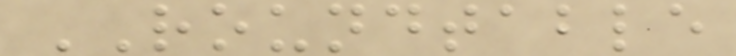ROUNDTABLE
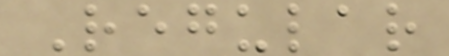Regular
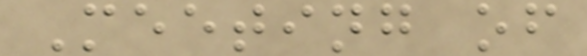Meeting of
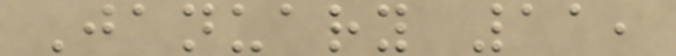January 11,
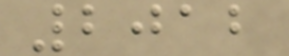2012
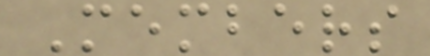Members
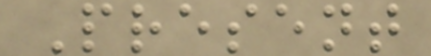Present
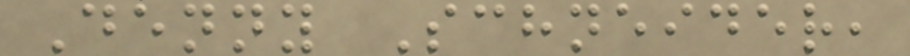Denny Schneider,
